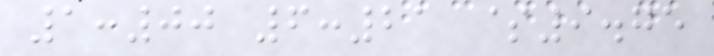1:00 6:21 $9.75
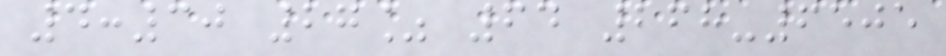4:30 27% 64 268-6505
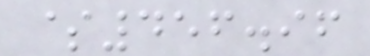$456.96
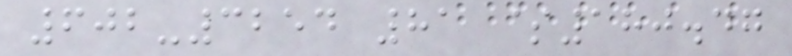602-3254 81 $180.47
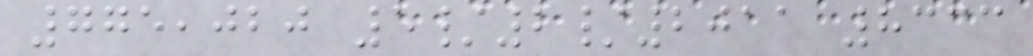775,020 5/2/2011 8333
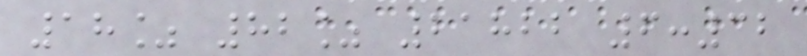18% 82% 21822 6:32
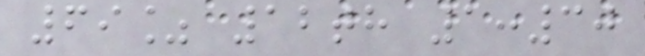69% 12th 1:30
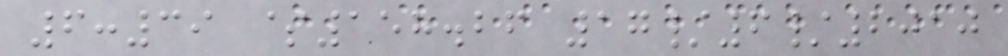6:39 $158.26 17/6/2010
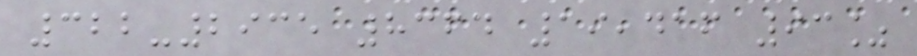322-2935 8364 19,416 93%
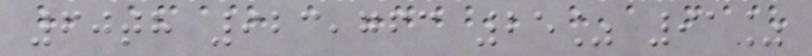60th 923,763 25% 91%
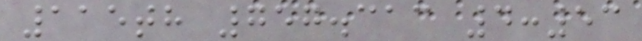115th 757.313 4:53
